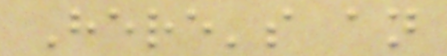Here's an
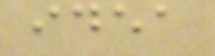idea
